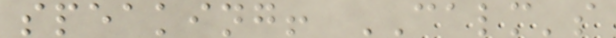speaking! CALM's
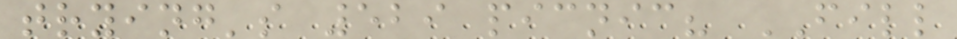trying's 529 picnic? FILL
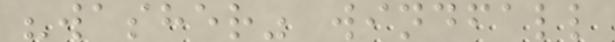"washer" windfall
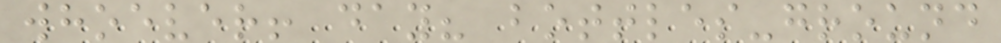whoever! day? bottles-ground
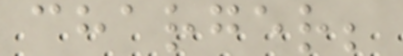charger;
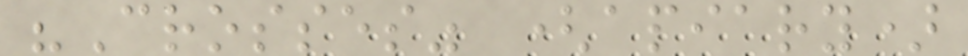"Crosses" (apiary)
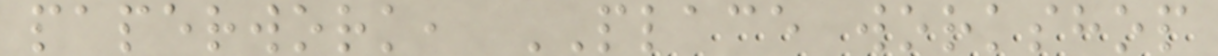paperwork, PLACE workshop
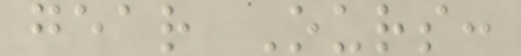gear Ours:
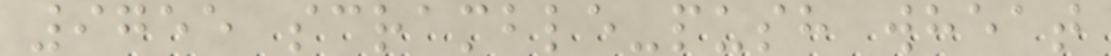9755 scramble-push wheat
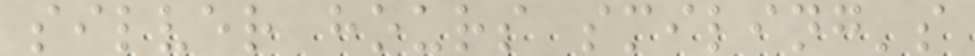silver hours smiling's
